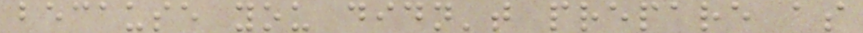because you didn't prepare as
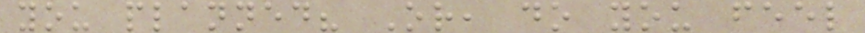you planned? Or, do you feel
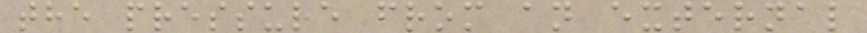the pressure from an external
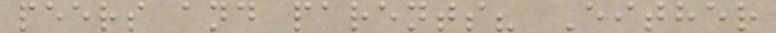peers and parents? Either
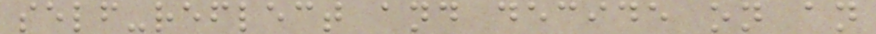self-reflect and decide on an
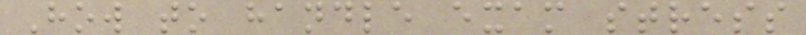How to handle exam stress
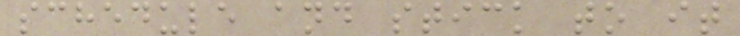schedule and stick to it
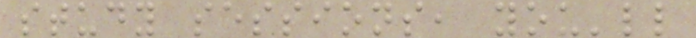study sessions, you'll
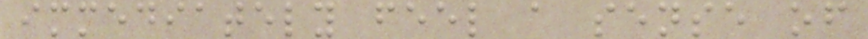immediately feel a sense of
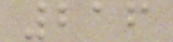216
